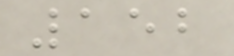152
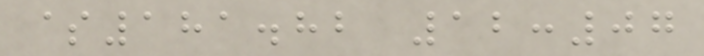$181.82 12:07
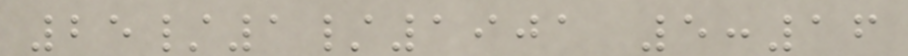25/1/1901 5:16
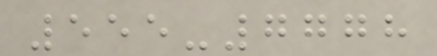555-7778
